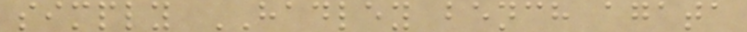simply HADLEY bench agata
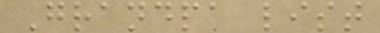Grandpa list
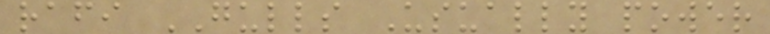rafi GULLS Usually power
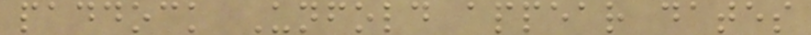paddock Unfold appear dates
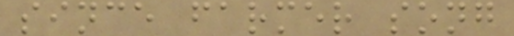since farmer song
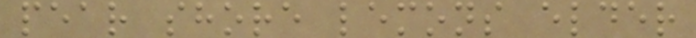pear shore lemons elder
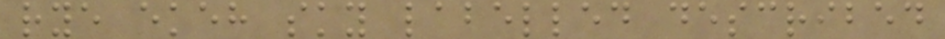rye ekeh sky labelled described
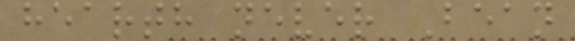hearth never Bean
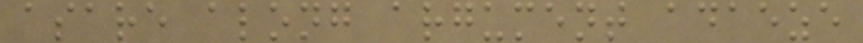asare along argument adaeze
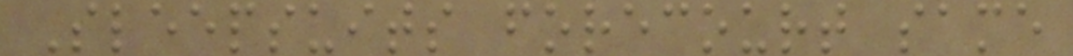Sleepsuits forecourt same
